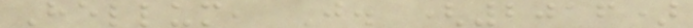Hellum, J. (2016)
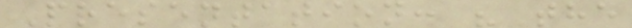Presentation: "The
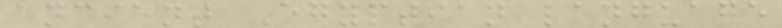ancient Egyptian language
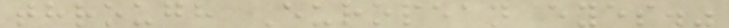through European eyes."
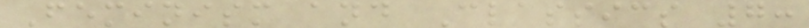Feminism and Classics 7:
